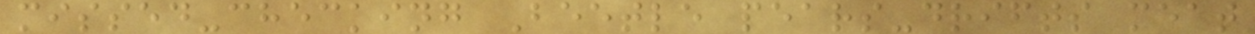missed-checking Beetle pears-drifts meat
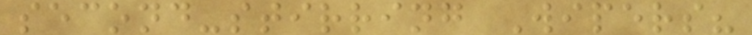second-stirring Wipers?
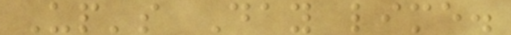Up's Day lime.
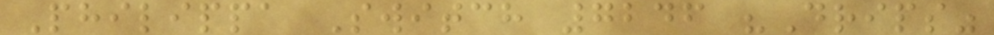Philippa Switch 7246 "Drips"
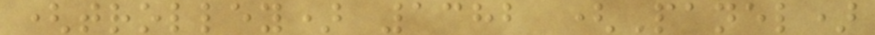(trolley) 1382 (Panel)
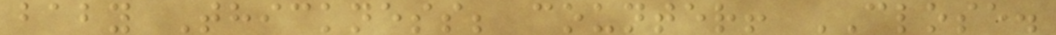baby Thickness; counter! CLOSE.
